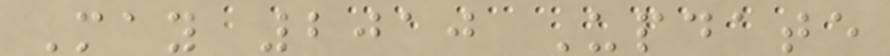May 2010 Update
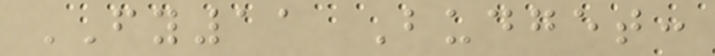FY11 Budget:
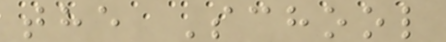the School
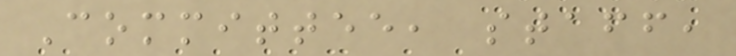Committee, staff,
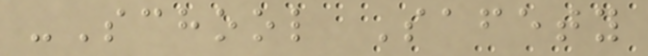-School Safety
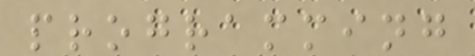programming
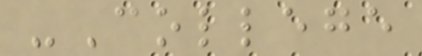-College
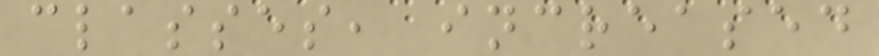classes, increased
